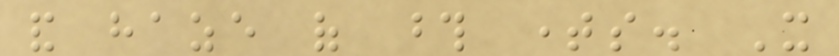and haze of those times. It
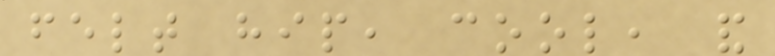felt hip, cool, and
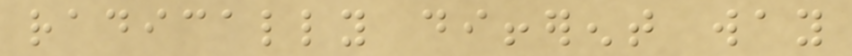radically different way
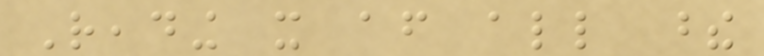Reading it after all these
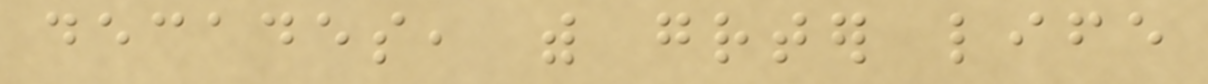decades, with greater life
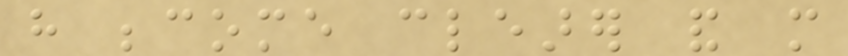have become clearer and more
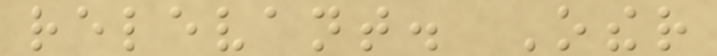relevant. Other
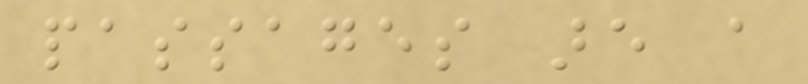passages are a
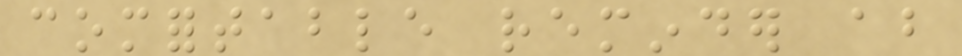comfortable reminder about
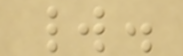world.
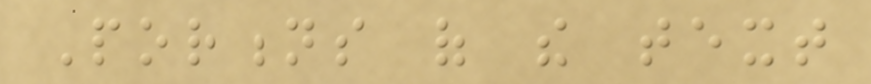Portions of the text
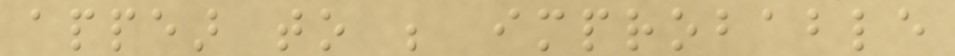appear to be improbable
